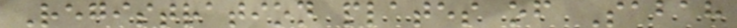Registration plates of Sabah
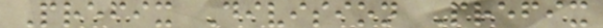Prefix Division Prefix
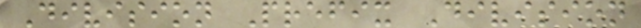Division Prefix Division
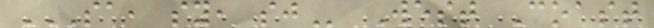SA, SY, SJ West Coast
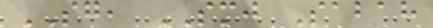SG, SMJ Sabah
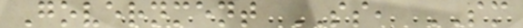Government SS, SM
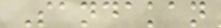Sandakan
